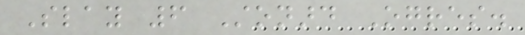Slay 6 Stonard Ogres.
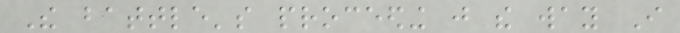The battle's proceeding just the way I
